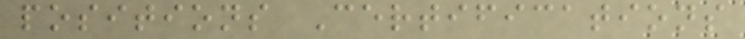positions Certifications
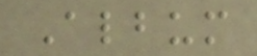Album
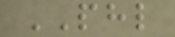PHL
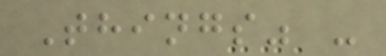Things" -
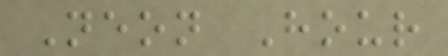Neon Hour
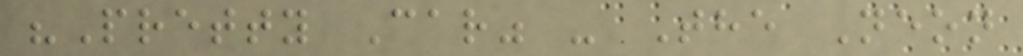"Pretty Car" - The Neon
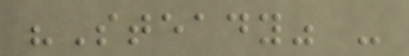"Steady" -
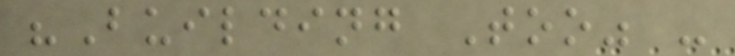"Building Too" -
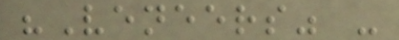"Veneers" -
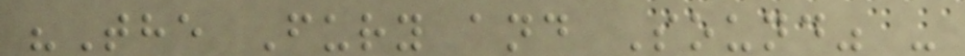"The Fury and Sound" -
